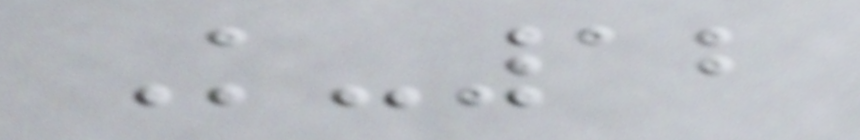K-12
